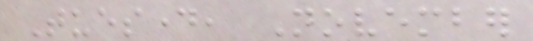Tuesday, November
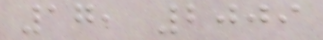17, 2009
